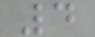4
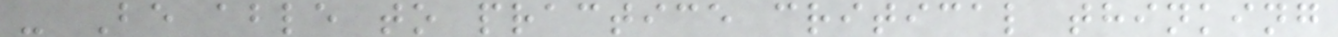- Be able to practice critical thinking
